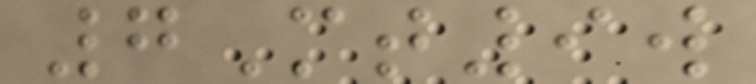7Mt9w
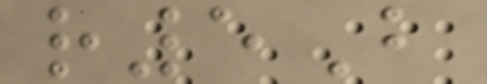r5B
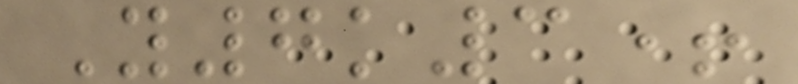Y7k3+
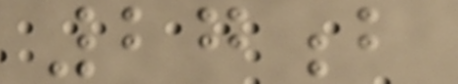27b
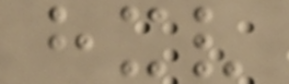hxv
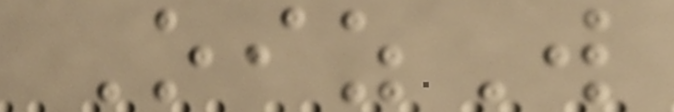OizW
